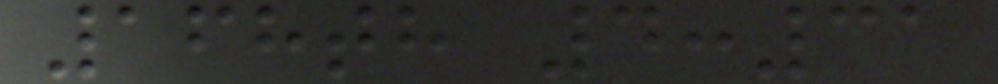168th 4:31
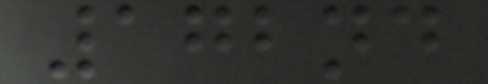172nd
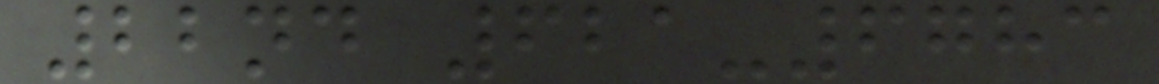22nd 621-6783
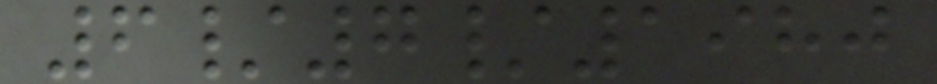6/7/1980
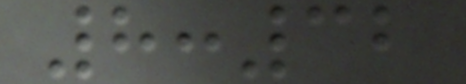8:32
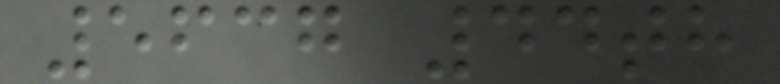5637 44th
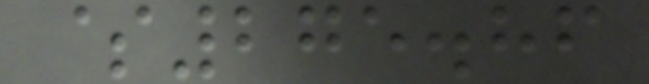$275.86
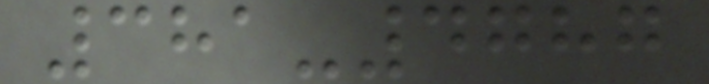381-4787
